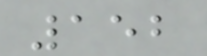152
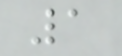1
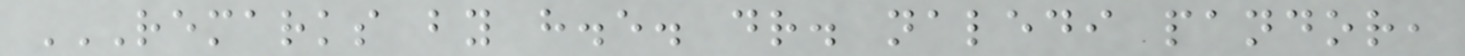REMARKS BY H.E. DR. NALEDI PANDOR,
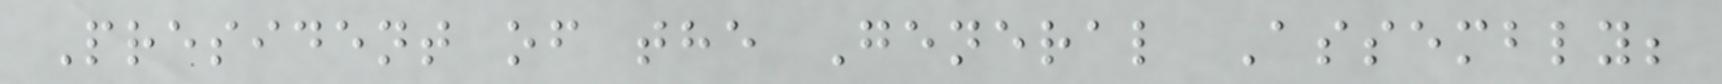President of the General Assembly;
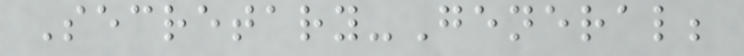Secretary-General;
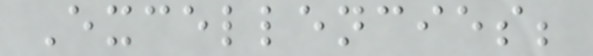Excellencies;
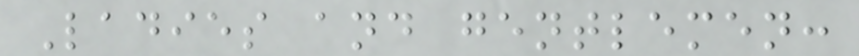Ladies and gentlemen:
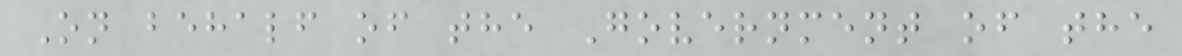On behalf of the Government of the
